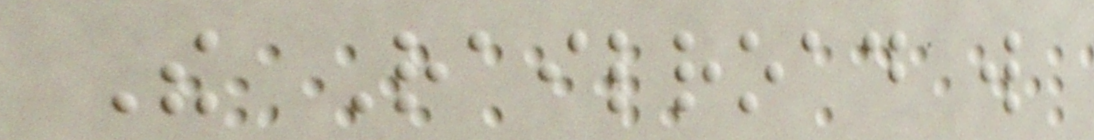The Railroad will
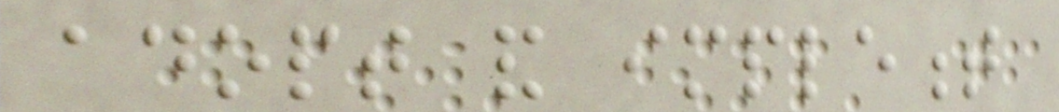adopt and implement
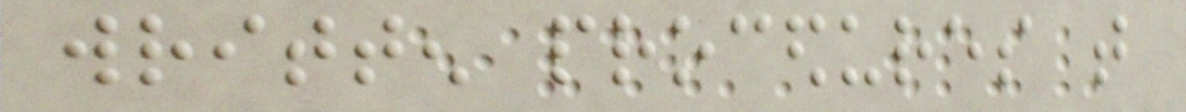written procedures that
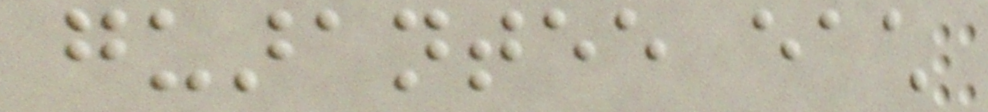guarantee each
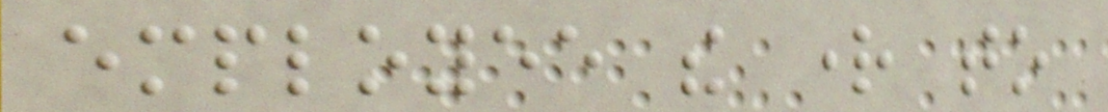employee the right to
